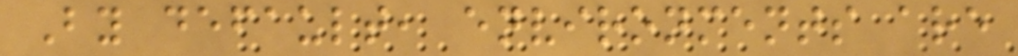By default, environments are
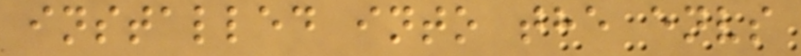installed into the envs
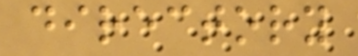directory
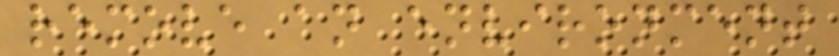remove an environment
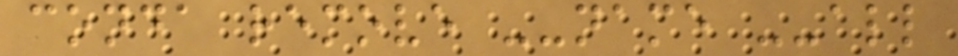conda remove --name --all
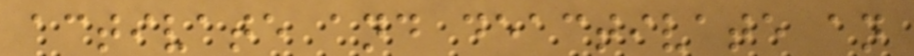activate and deactivate an
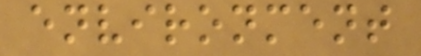environment
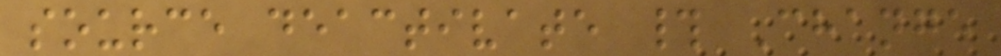source deactivate # Change
